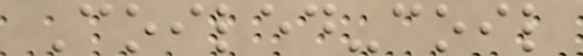Coiled-coil
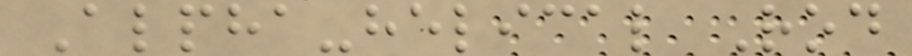Alpha-helical Rod
